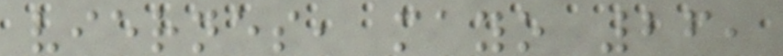viernes, mayo 26,
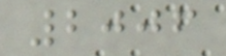2006
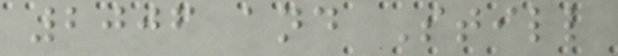2006 and Still
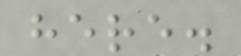here.
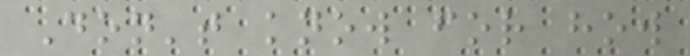Don't know for how
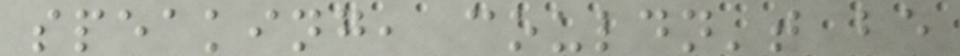speaking, couldn't be
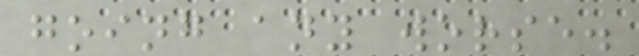going any worse.
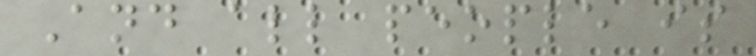And all people is
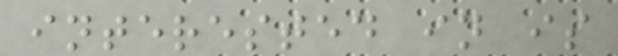interested in is
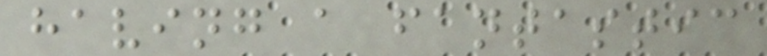having a fantastic
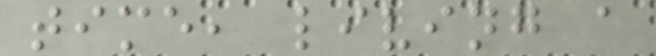time, living a
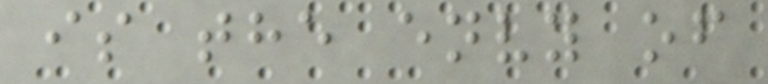is the envy of
